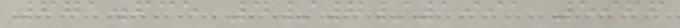671.635 4/7/1991 5966
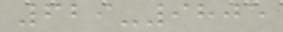629-9805
